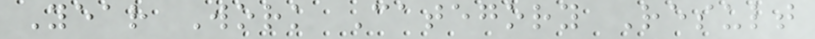Year Work Category Result
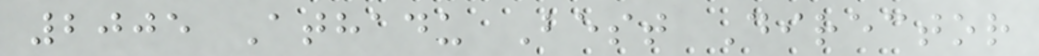2005 Athadu Best Director
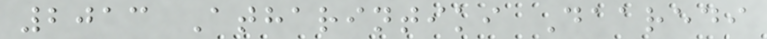2013 Atharintiki Daaredi
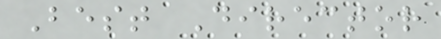Best Director
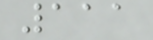111
